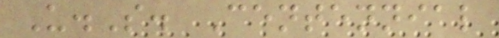U.S. Centennial
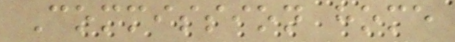Commission home
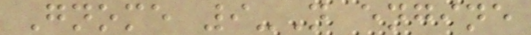Gnome 9-N engine
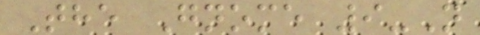The Gnome 9-N
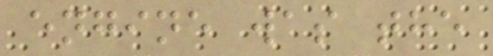engine was the
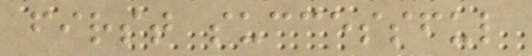first successful
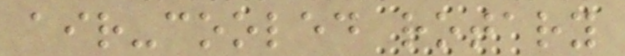air-cooled rotary
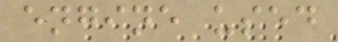engine used
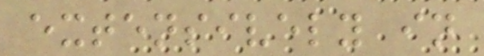extensively in
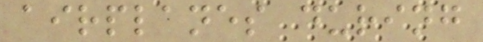airplanes during
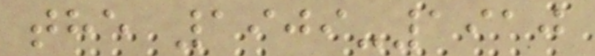the 1909-1910
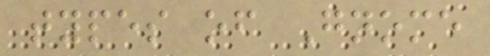types of Gnome
